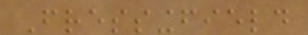Fressingfield
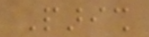Parish
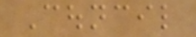Council
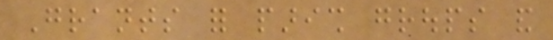Grants for parish groups and
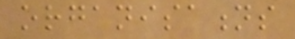organisations
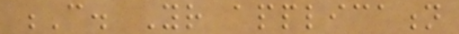C. Your application
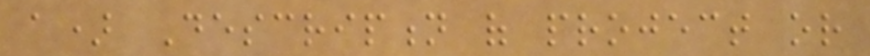a) Description of project or
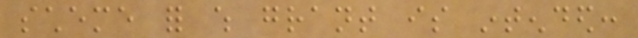scheme for which grant is intended:
